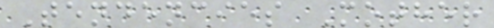Tendencies Mother
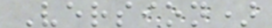Version)
